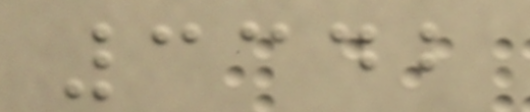3342
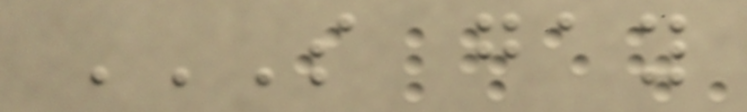S GAY
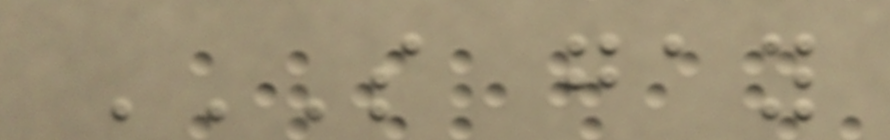S GAY
